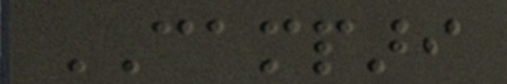CAMPARI
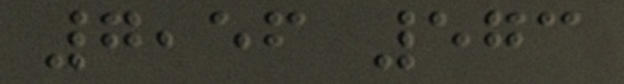7,56 573
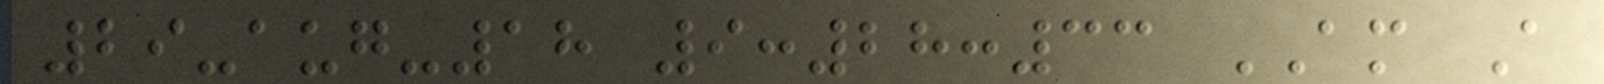29-aug-18 9:28:33 AM A
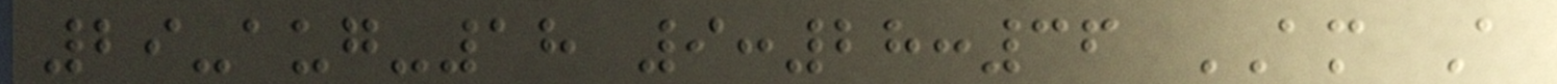29-aug-18 9:28:36 AM A
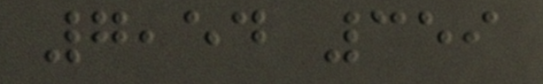7,54 359
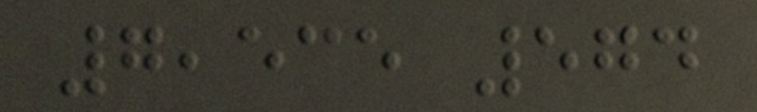7,535 574
